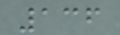136
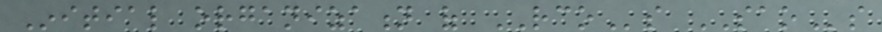Initial organization of RCOs SAOs
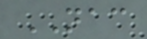NAC
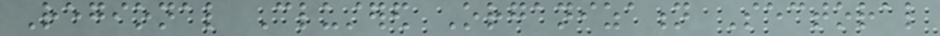Regional Clustered Organization Sectoral
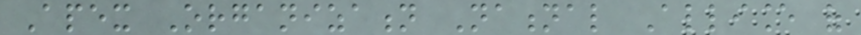Apex Organization National Alliance of
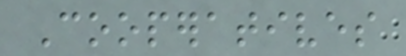Cooperatives
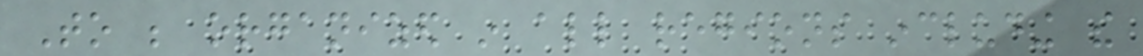To be organized in all regions including the
